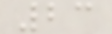23
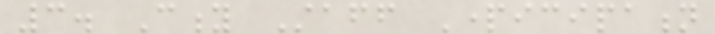3. City Staff Participation
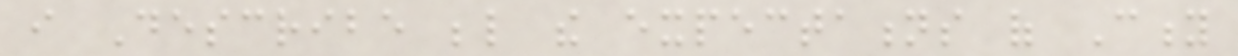i Describe below the expectations of City
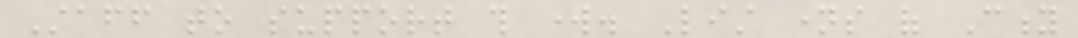Staff to support this work. List names of City
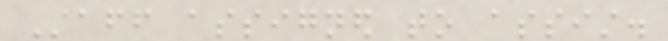Staff assigned to assist.
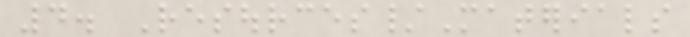4. Resources/Materials
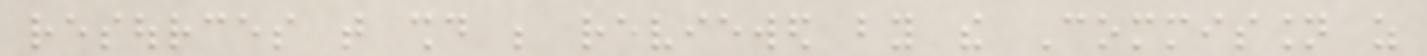resources that should be reviewed by the Commission as
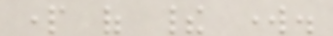part of their work.
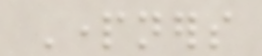Partners
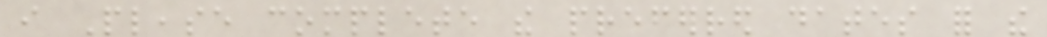i Please complete the preferred dates for the
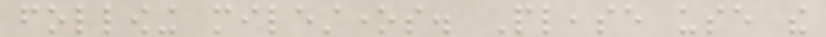following milestones. Please use the
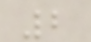2
